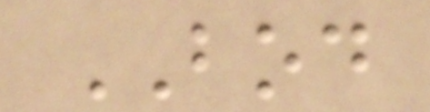BOD
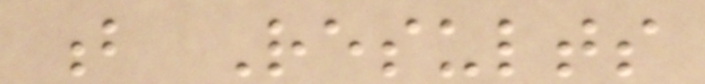b Results
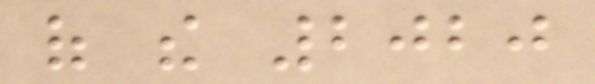of the 2020
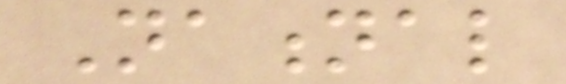National
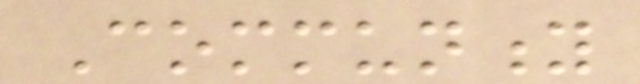Community
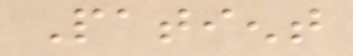Patient
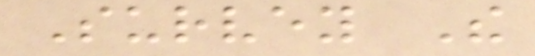Survey The
